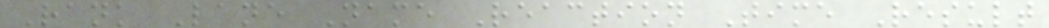Rank Lane Name Reaction Time Result
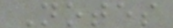Notes
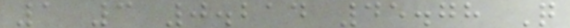1 3 0.214 45.78 Q
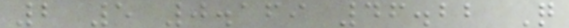2 5 0.169 46.22 Q
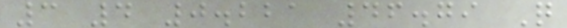3 4 0.221 46.79 Q
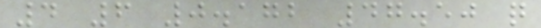4 6 0.172 47.50 q
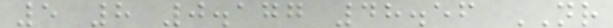5 8 0.177 48.56 NR
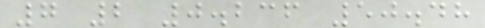7 2 0.236 50.48
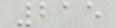215
